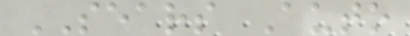SEARS Auto
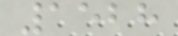1528
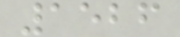1526
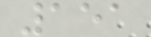151
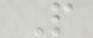P
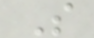S
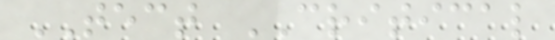TECT CRITICAL
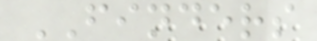FINDERS
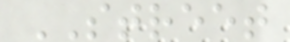STREET
